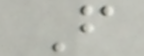F
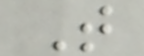T
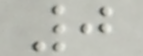0
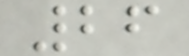26
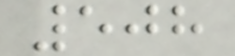508
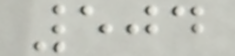504
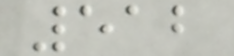512
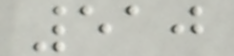510
